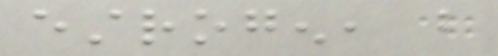estrogen, but
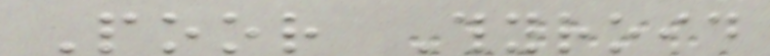Poor Thyroid
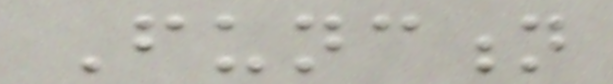Function
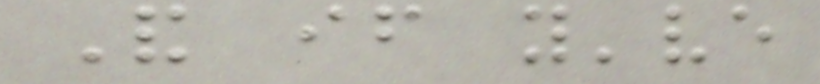And if you've
